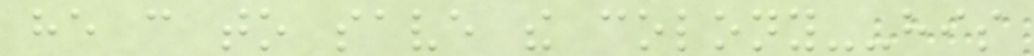he can to save the colony--his
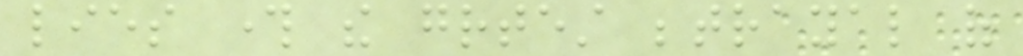lies through the greatest betrayal of
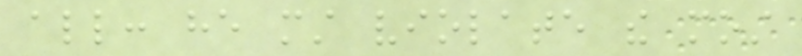all: he must violate the most
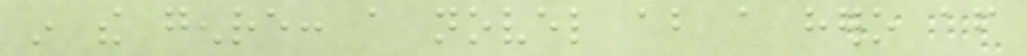in the genre: a novel about a hero after
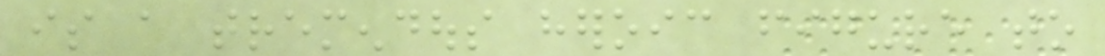is a tremendous heroic figure to
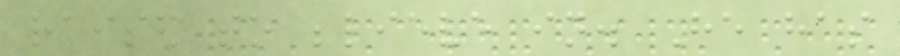raised to believe in. He has
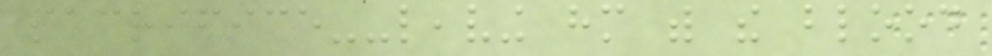sacrifice--leaving him with the blood
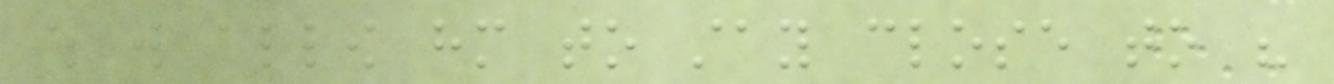which will allow him to stay close to his
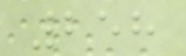258
